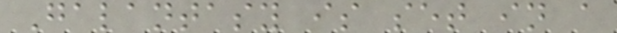Galantasy is set in a
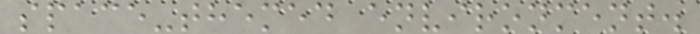space-themed environment.
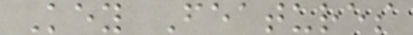Key Features
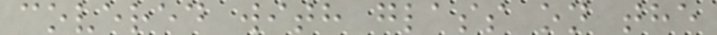covered with glass on the
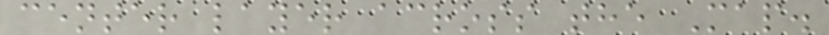center layer across the Map.
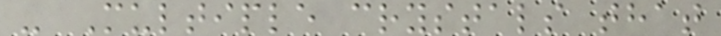- Multiple crystals that
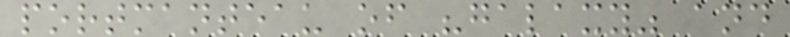portmanteau of "galaxy" and
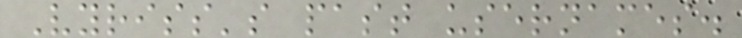Vyriss's past usernames.
